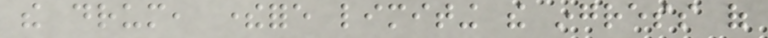the drum, therefore limiting the ingress of
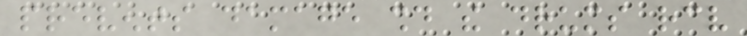prevents damage should the drums receive
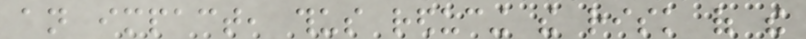an impact, thus reducing the risk of the
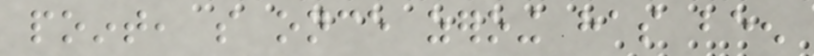point, so once zeroing has been
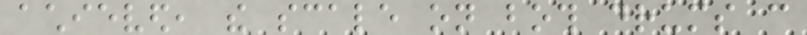achieved, the scale on both drums can
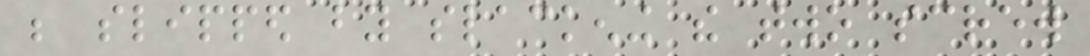be slipped by slackening the two screw
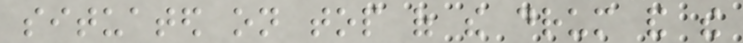situated on top of the drum and the
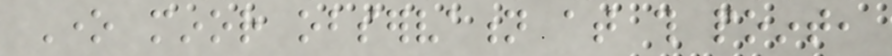One minor observation at this point,
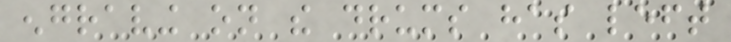engraving on the drums has left
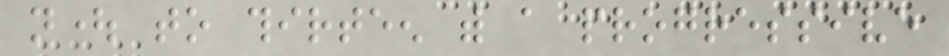nought to thirteen with a progressive
